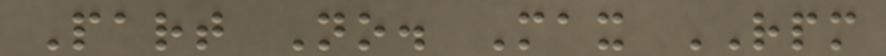Part No. Max RPM
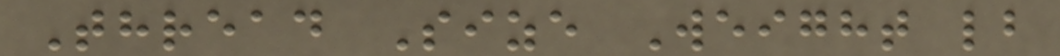Thread Size Weight lb
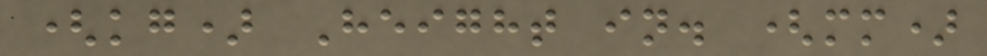(kg) Height in. (mm)
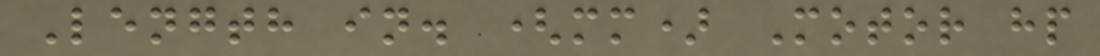Length in. (mm) Motor hp
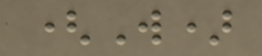(W)
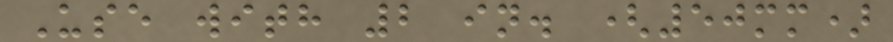Use with 2 in. (50mm)
